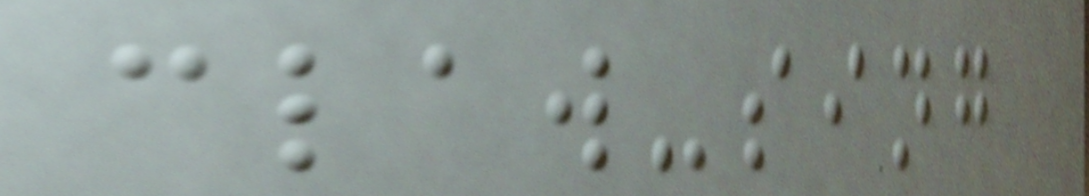claw-sing
